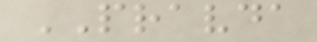PRAVDA
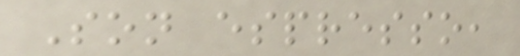Son espresso,
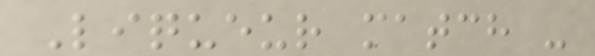Liqueur match -
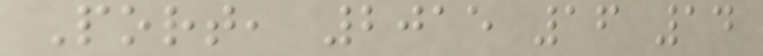Port, 2015 16 14
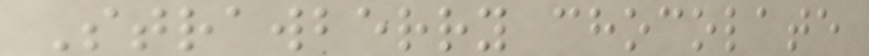Strawberry chocolate
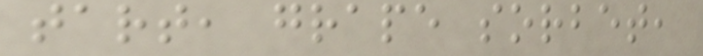tart, grape sorbet,
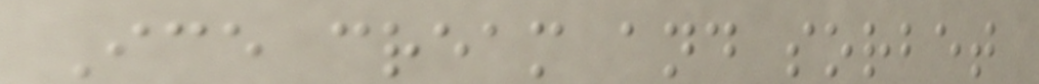Ice cream and sorbet
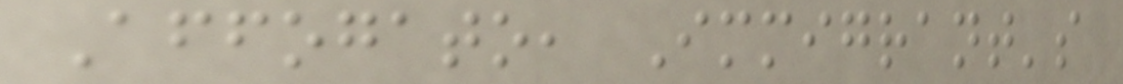Affogato, Immigrant's
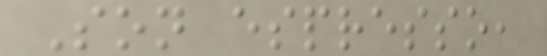Son espresso,
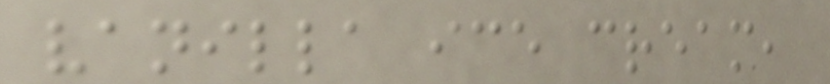vanilla ice cream,
